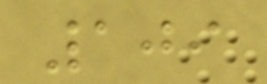109
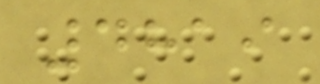4819
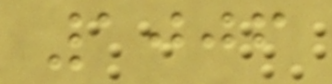1006
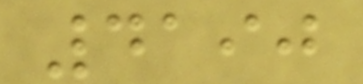4190
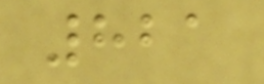821
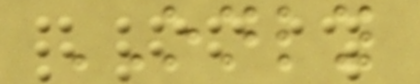ONLY
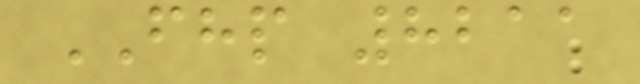FHP 8211
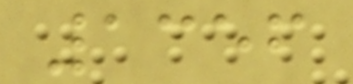1356
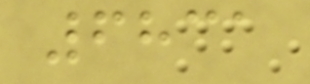6831
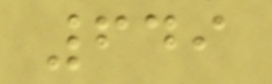649
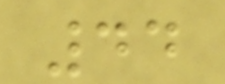44
